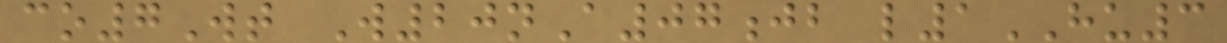co7Wt W20nA07jb l1HU3
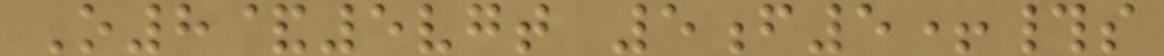O8&5vgt 5f5+#s
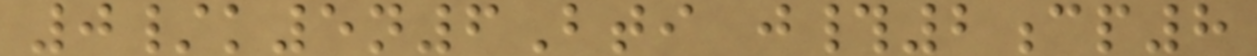0/k5n6Bti j#2cp8
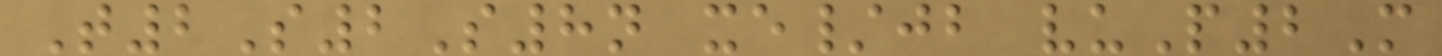T2S2S8n xe/jb vuP2M
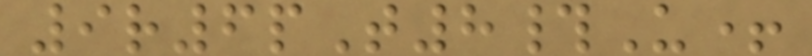9r6pT8#U+
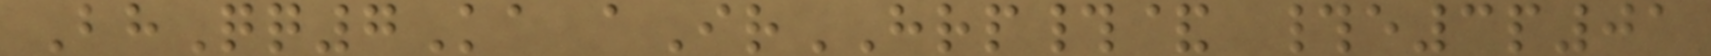BhQq7Ka aIrHRP#& #e3p01
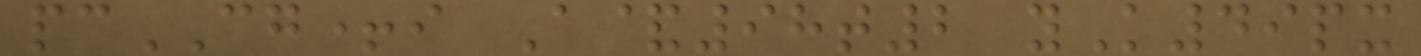pcCG+i A&98t2 yK49px
